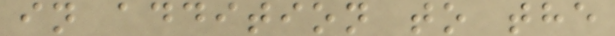in addition to the
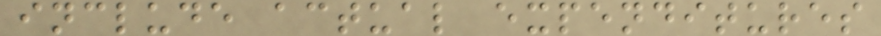include actual expenditures
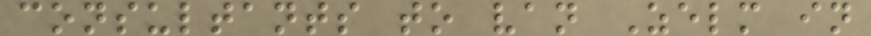consultants to van Zelm in
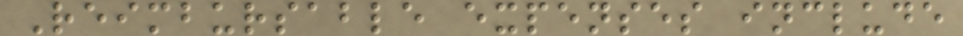Reimbursable expenses include
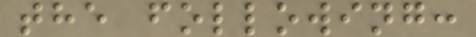the following:
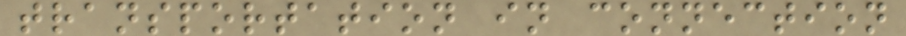transportation in connection
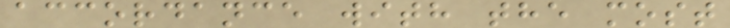accordance with the most
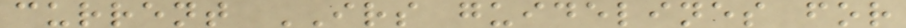current IRS guidelines for
